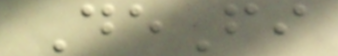DeFi
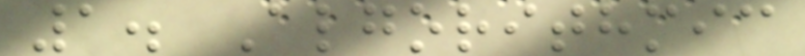1. Algorithmic
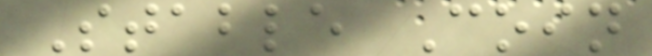Stable Coin
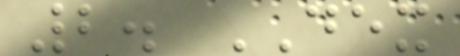2. DEX
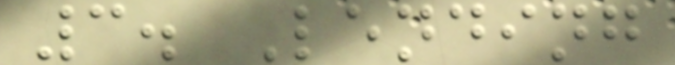3. Lending
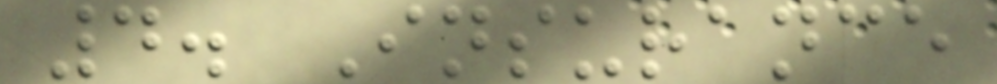4. Insurance
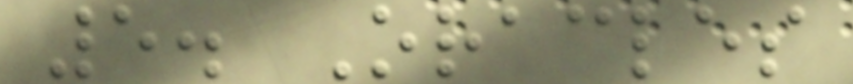5. Oracles
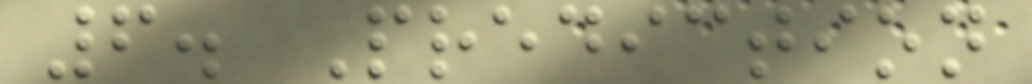6. Prediction
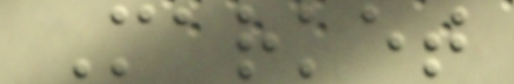Market
